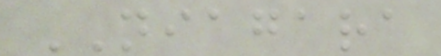NIAGARA
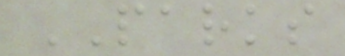PARKS
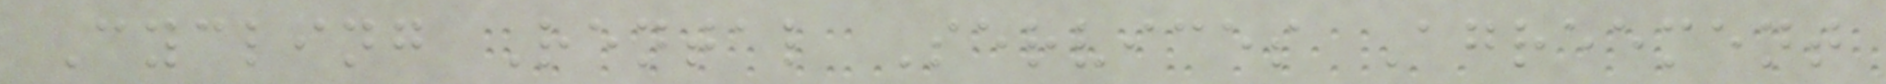Cycling Rental Services Agreement
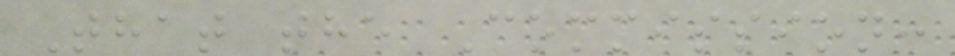That the Commission:
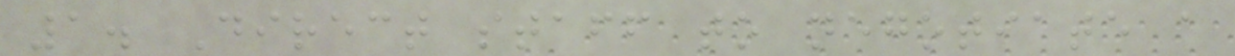1. Direct staff to negotiate a
